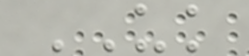UK
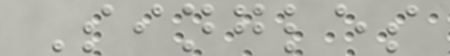Singles
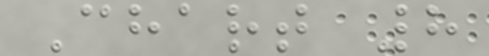Chart 8
